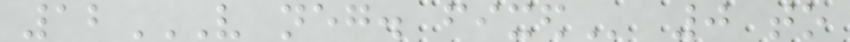12V NEG. FIXED 0 to
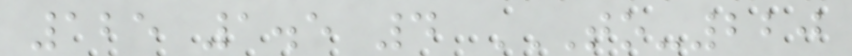125 1.5 4 TO-220
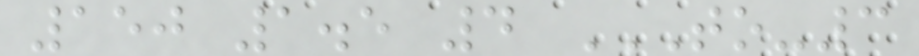150 1.5 4 TO-3
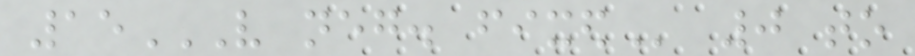15V NEG. FIXED 0 to
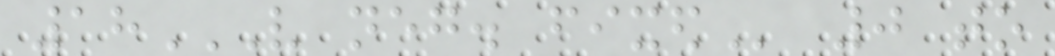18V NEG. FIXED 0 to
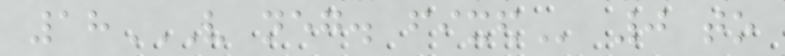18V NEG. FIXED 0 to
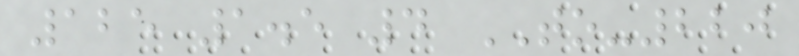125 1.5 4 TO-220
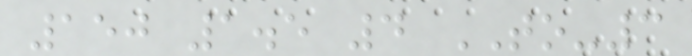150 1.5 4 TO-3
